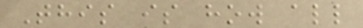This is how all
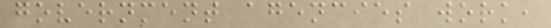government agencies work,
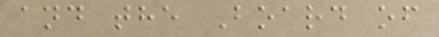and the Board of
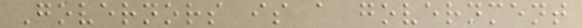Governors is a government
